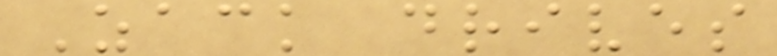Zack drives
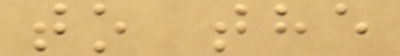to the
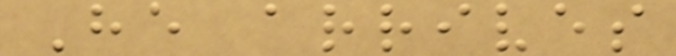He arrives
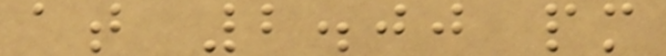at 2.00 pm
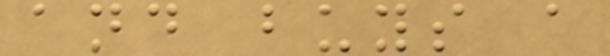and buys a
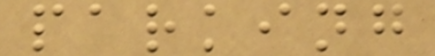parking
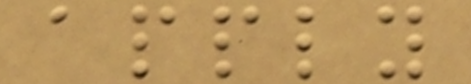apply
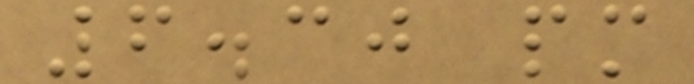6.30 pm
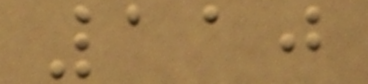110
